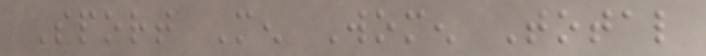Sport Men Women Total
